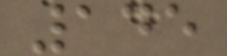145
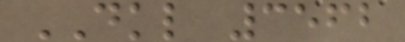DKL 3562
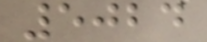5024
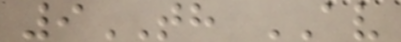9TH AV
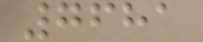7681
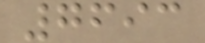7693
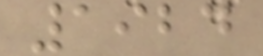1924
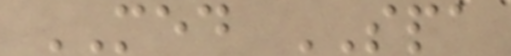MED SPA
